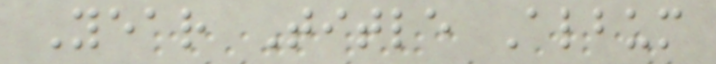Year Title Album
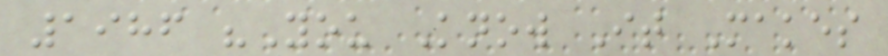1986 "You Know It Makes
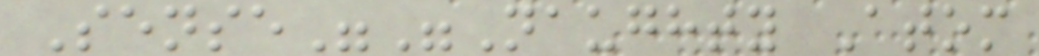Sense""Naughty Atom
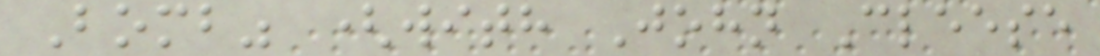Bomb" (with John Cleese
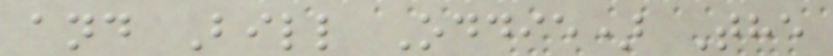and Bill Oddie) The
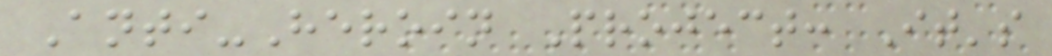Anti-Heroin Project: It's
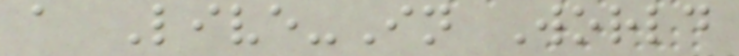a Live-In World
